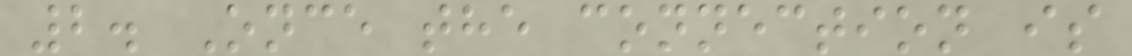2. Once the connection is
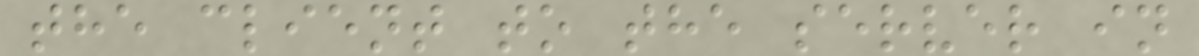the client to the server in
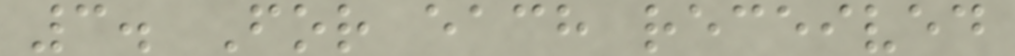3. For each received
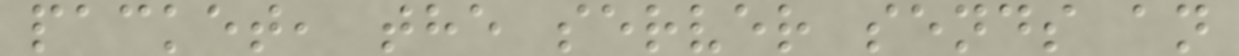packet, the server sends an
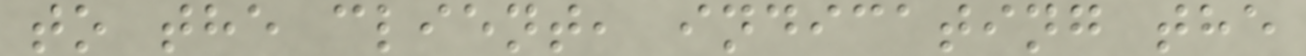to the client, indicating the
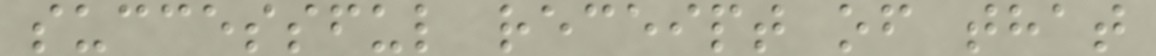successful receipt of that
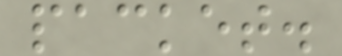packet.
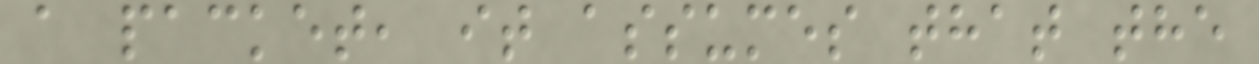a packet, it assumes that the
